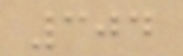304
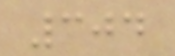304
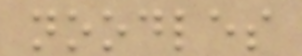noodles
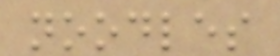noodles
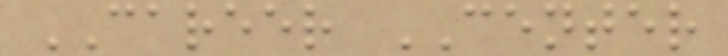CAREER CENTER
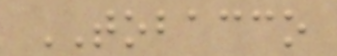TOBACCO
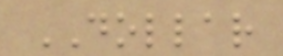DOLLAR
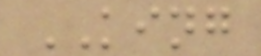KING
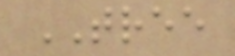TREE
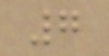7
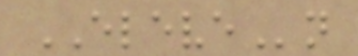ELEVEn
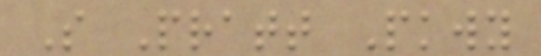S Pratt Pkwy
